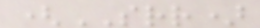(SRR)
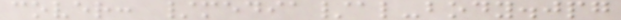cover: /media/al-body.jpg
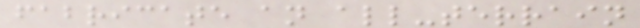fabricate an all-terrain
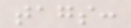tags:
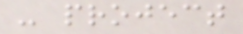- project
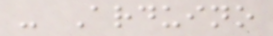- Arduino
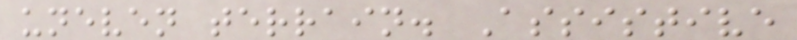uneven terrain. Assistive
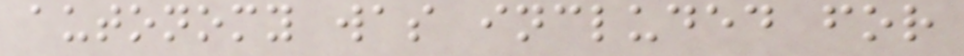autonomy was included for
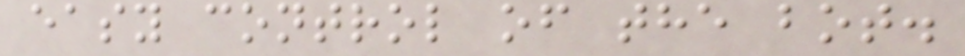easy control of the bot.
